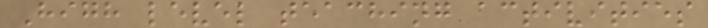High level teaching activities
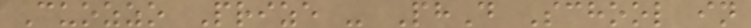Cuozzo Prize - PhD School in
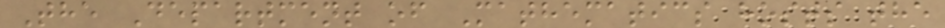The Department of Mathematics hosts the
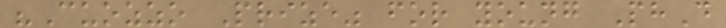"Cuozzo Prize" for young PhD
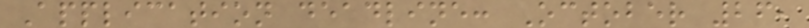Application deadline: October 26,
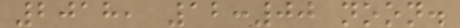2018, 12:00 noon.
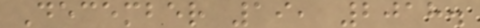December 19, 2018.
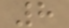8
